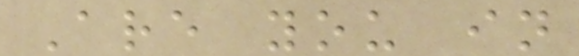Are you in
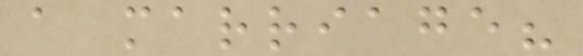a marriage?
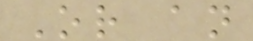Or an
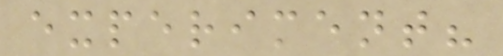experiment?
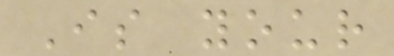Is your
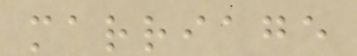marriage
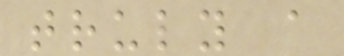truly a
